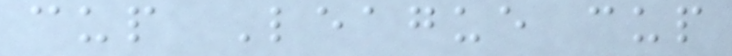cup League cup
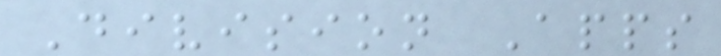Division Apps
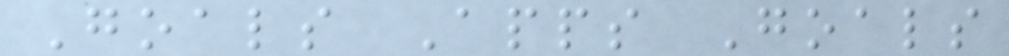Goals Apps Goals
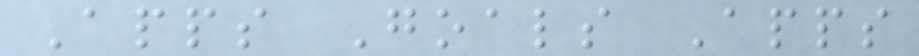Apps Goals Apps
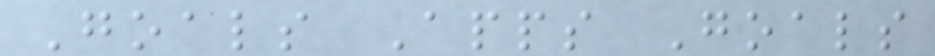Goals Apps Goals
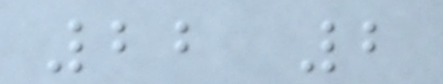22 2
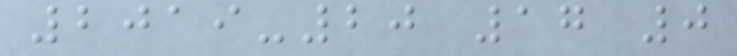2019-20 17 0
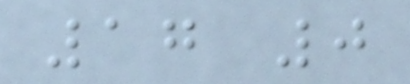17 0
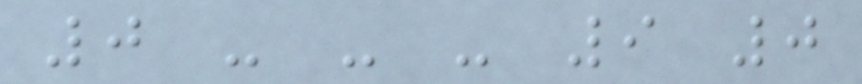0 - - - 9 0
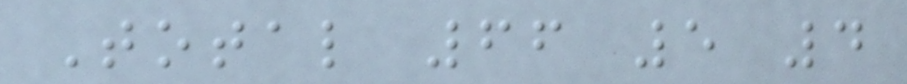Total 66 5 4
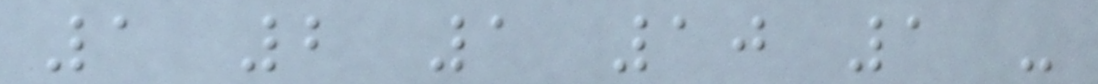1 2 1 10 1 -
